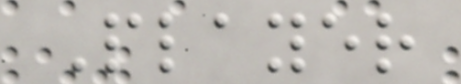Player
